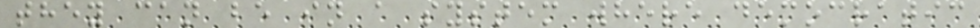they can be in a system where democratic
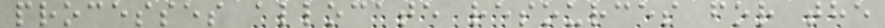processes allocate resources for the
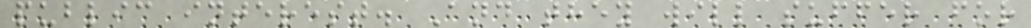public interest. And they will suffer for
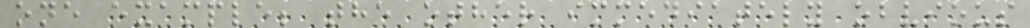one example; the other immediately obvious
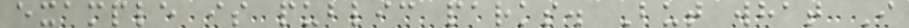example is public parks. But what I
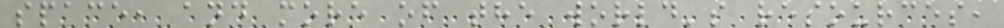space, and more of the world's resources,
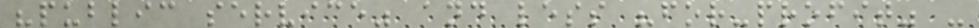"public service" and less "for-profit" -
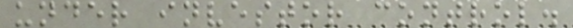under investor control.
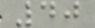40
